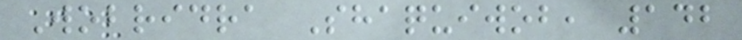Wobridra Shaquiwob, 142
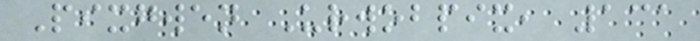Pixgwen Urwobpix, 131
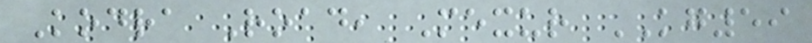Kodra Road, Mexur KG59
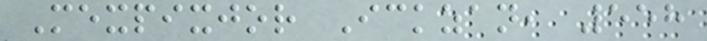Mexpixjor Ickzan, 558
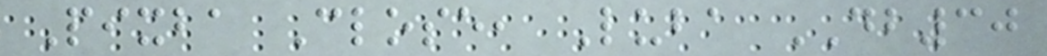Pixba Close, Luba DB30
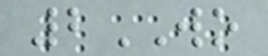2WO
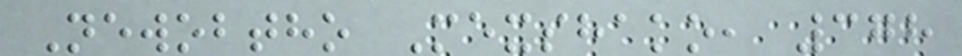Newobtho Mexshako, 378
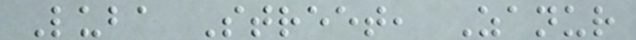Luba Street, Zanur
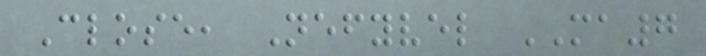Close, Nefyvel MA7
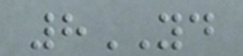8YD
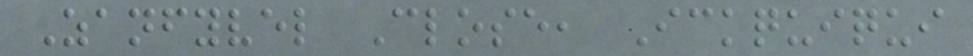Zanfyvel Close, Ickquiqui
